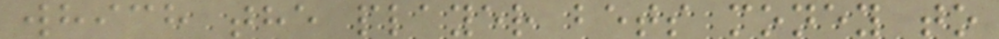which the player bets money to
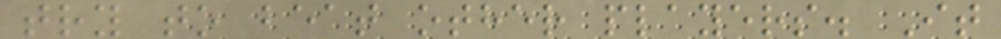try to beat other players. It
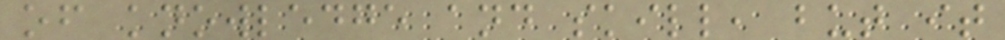of knowledge and skill, but it
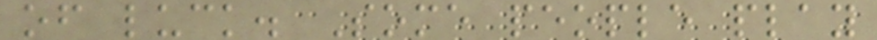of luck. Some people play
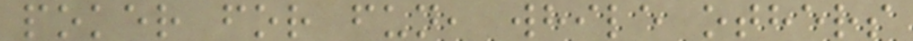poker for fun, while others
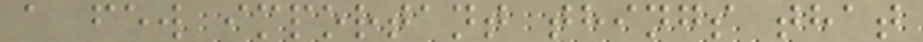a few important things that
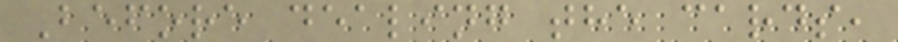Before dealing the cards,
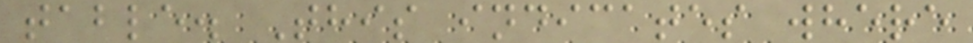table. This indicates where
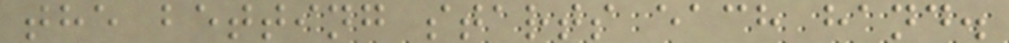the betting starts each hand.
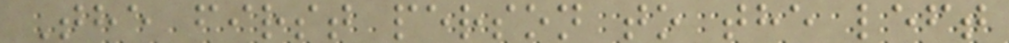The first person to the left
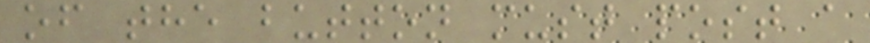of the button must post a
